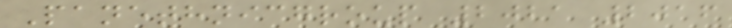Panethnicgroup 2021 2016
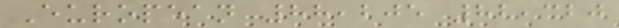European 88,205 82,320
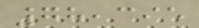78,395
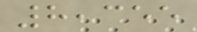8,355
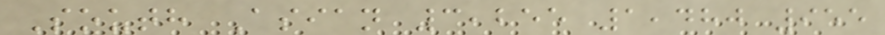South Asian 3,255 1,480 955
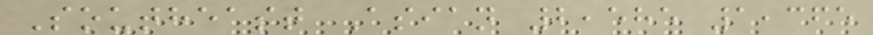Southeast Asian 2,585 1,365
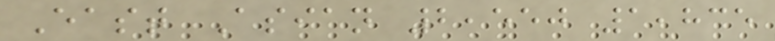East Asian 2,550 1,835
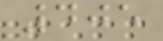405
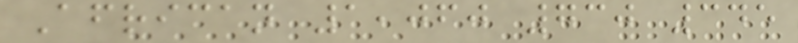African 1,060 730 345
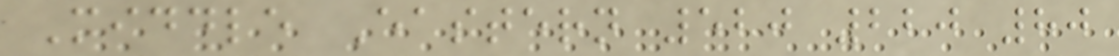Middle Eastern 520 220 80
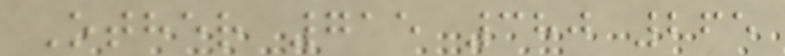Other 715 380 265
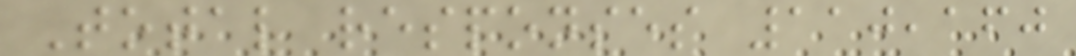Total responses 110,160
